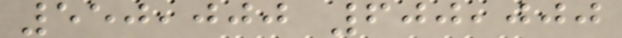550,000 600,000
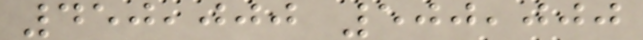450,000 500,000
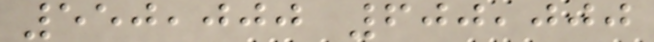550,000 600,000
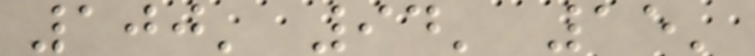100' 94' 15'
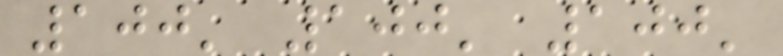100' 100' 100'
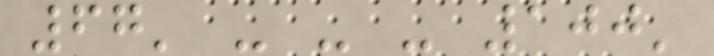67' - - - 100'
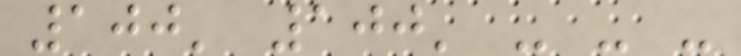100' 100' - - -
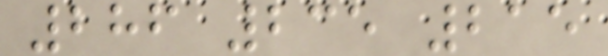286 235 215
